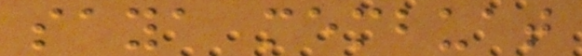saya membuat
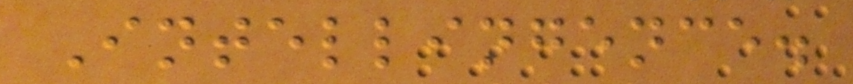Intellingence.
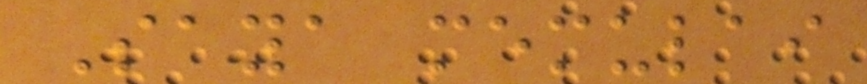Saya memulai
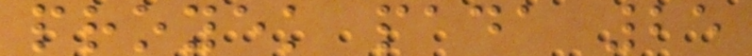proyek pada 25
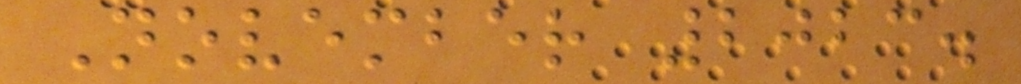November 2023.
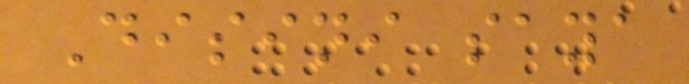Disini saya
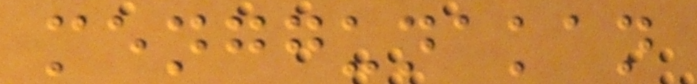menggunakan
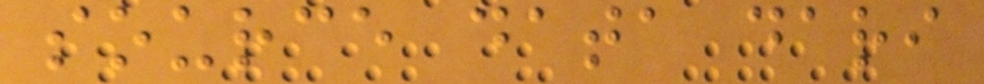source data dari
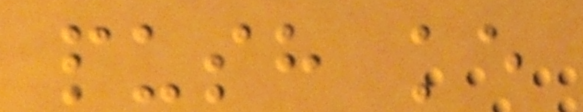push ke
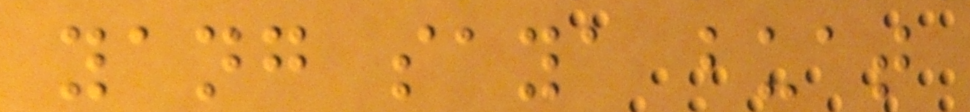yang saya buat
